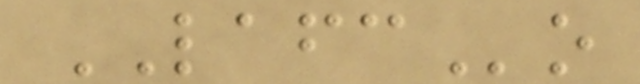LAFCo
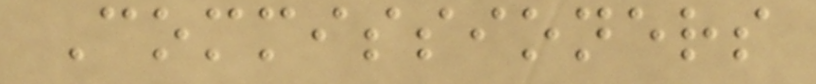Commissioners
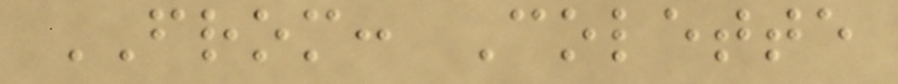FROM: Colette
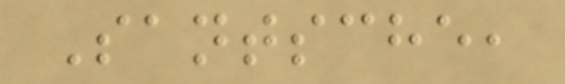Santsche,
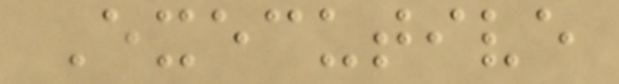Executive
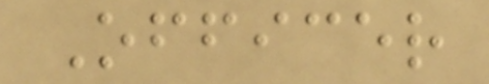Officer
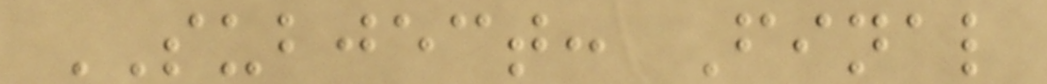SUBJECT: Final
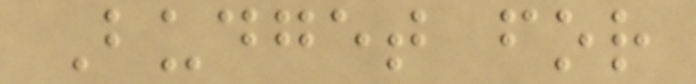Budget for
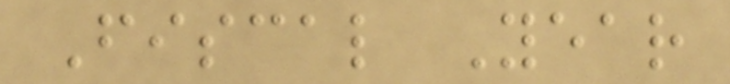Fiscal Year
